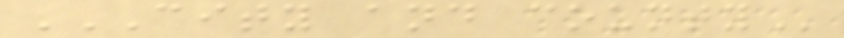CITY AND COUNTY
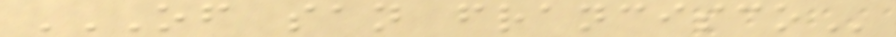OF SAN FRANCISCO
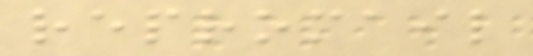repromail
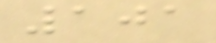101
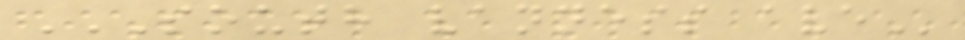SOUTH VANNESS AVE
